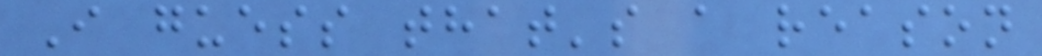I guess that's a reason
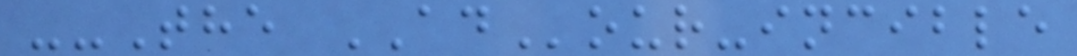--The ADour-incible
